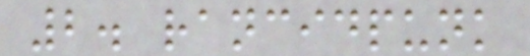2. rancidpunk
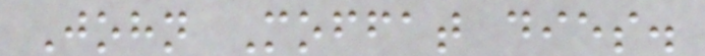John Moffat dies.
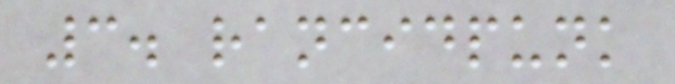3. rancidpunk
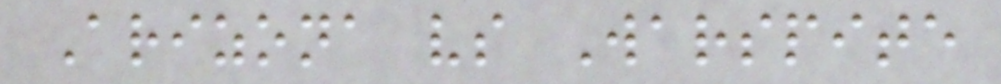Arizona vs Warspite
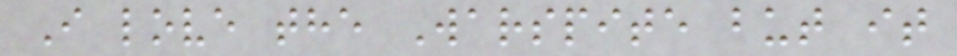I love the Warspite but it
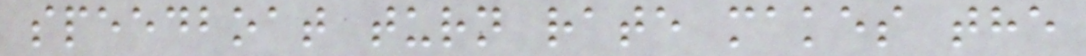speedboat turn rate makes the
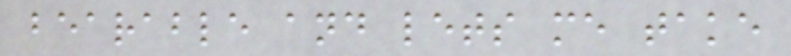bearable and lets me take
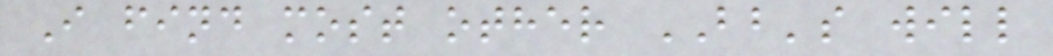I find most other BB's will
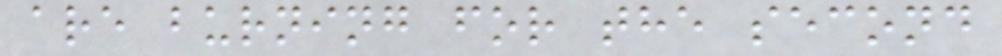are burning for the second
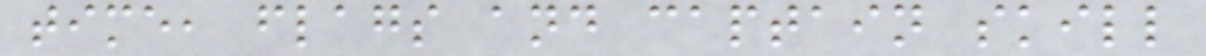time, flags and captain skill
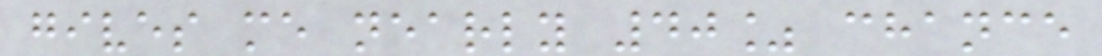gives me nearly 40% chance
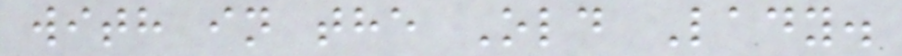with in the Old Lady.
